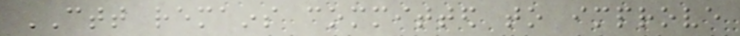CTT remains committed to improve
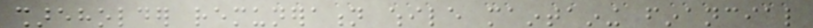shareholder remuneration while maintaining financial
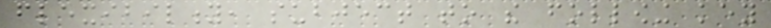flexibility, subject to the following key
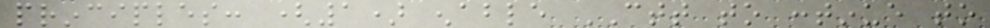principles: (1) enable CTT to continue to
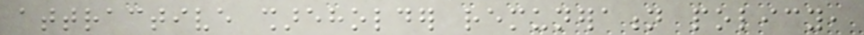attractive shareholder remuneration policy,
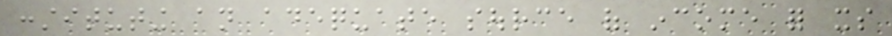constituting an adequate source of income for its
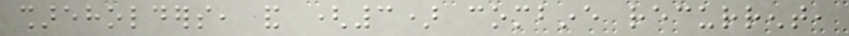shareholders, and (3) combine recurrent,
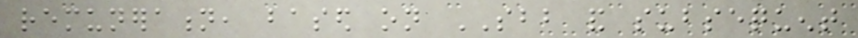remuneration, based on SBB and subsequent
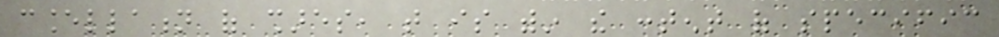cancellation of shares, that is within the content of specific
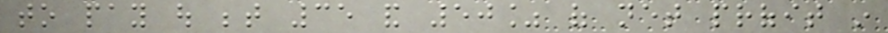to pay out between 35 and 50% of net profit in
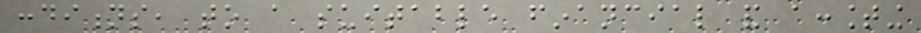conditions, to a suitable financial and accounting
